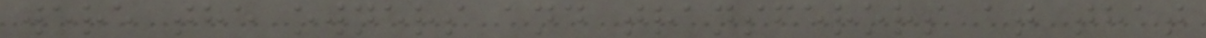were the owners and transferors at that
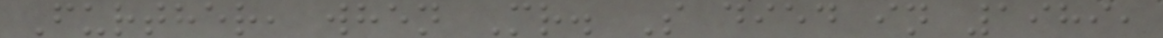Further, when Mr. S died in 1989,
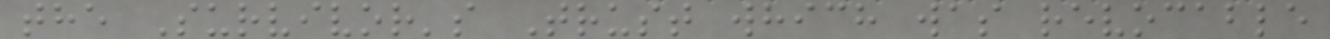the Survivor's Trust which was revocable
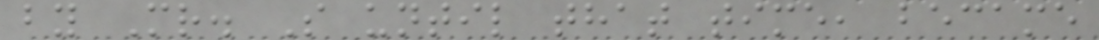by Mr. S until that time, became
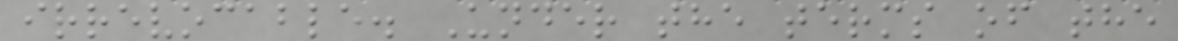irrevocable. Under the terms of the
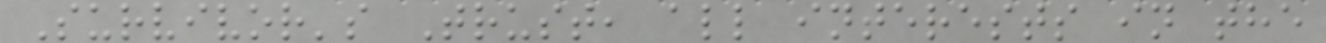Survivor's Trust, all interests in the
